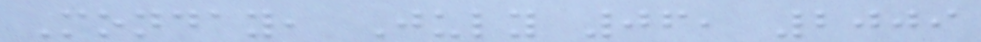Monday, July 06, 2009
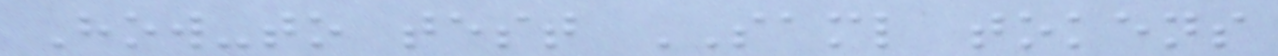How-to test SAML tokens
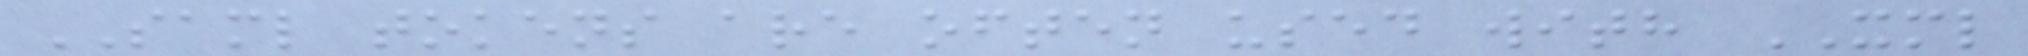SAML tokens are often used with XML
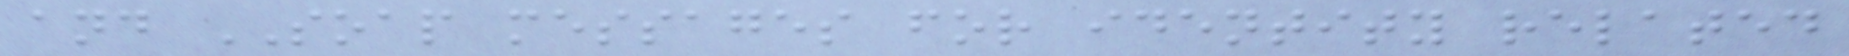and SOAP messages for identity related
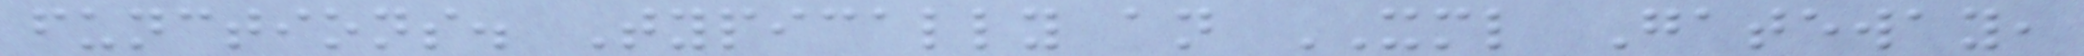functions. Typically an XML Gateway,
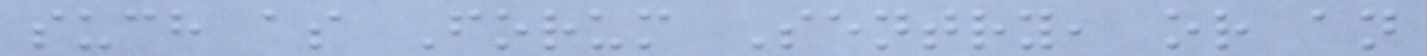such as Forum Sentry, or an
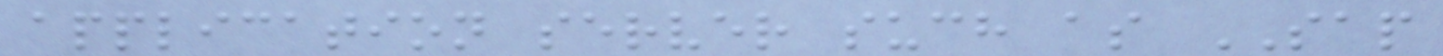application server such as SAP
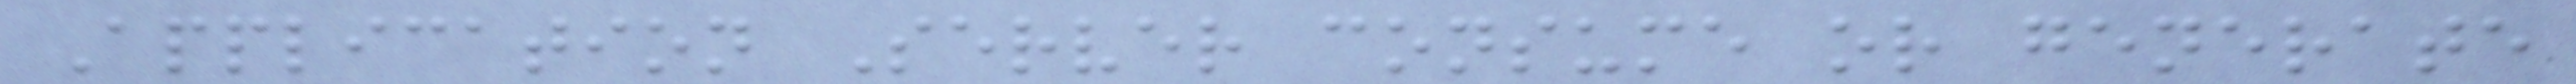Application Server consume or generate
